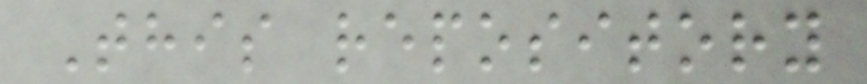This repository
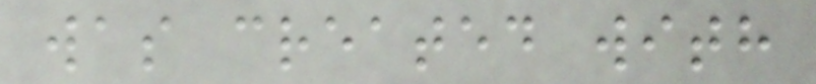was created with
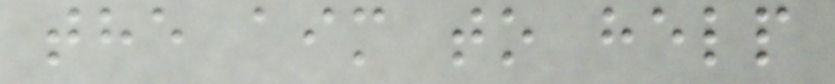the aim to help
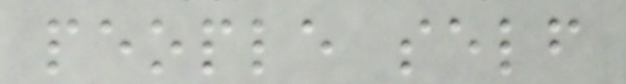people self
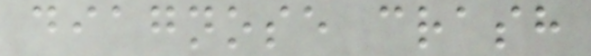diagnose crash
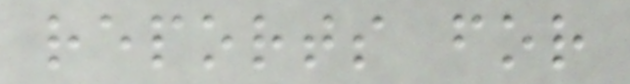reports for
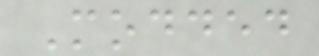Modded
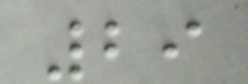29
